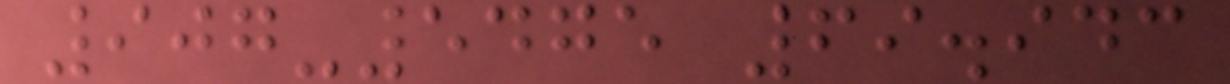907-5475 69.943
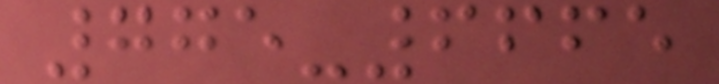775-6665
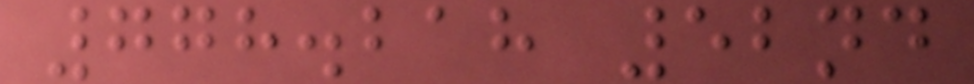778.218 52nd
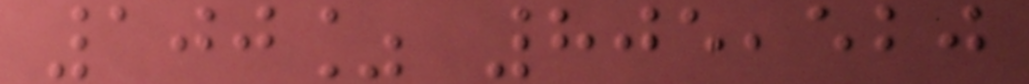100% 805,520
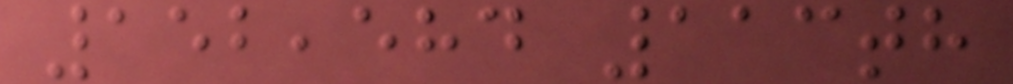152,584 113th
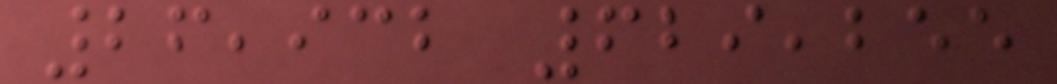26,932 629,255
